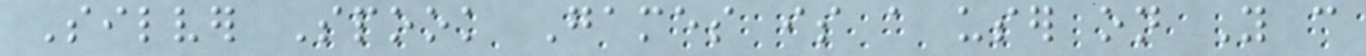Silver Spook Games is a user on You can
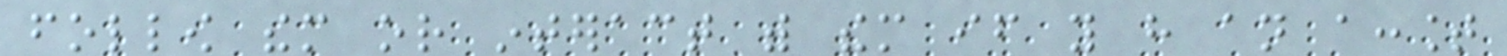follow them or interact with them if you have an account
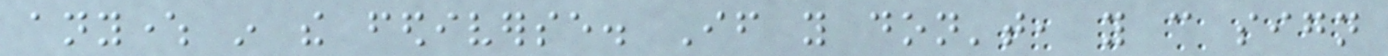anywhere in the fediverse. If you don't, you can sign
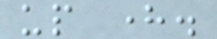up here.
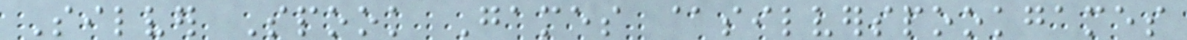Silver Spook Games @silverspookgames
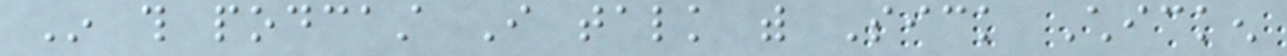In this podcast I talk with Sick Chicken
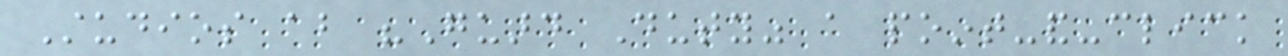Studios about "Guard Duty" a point-and-click
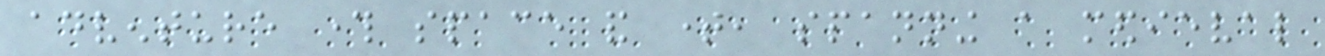adventure through space and time, spanning a medieval
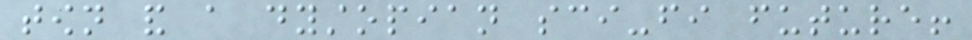town and a dystopian sci-fi future!
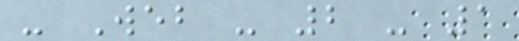- Web - 2 - 1
